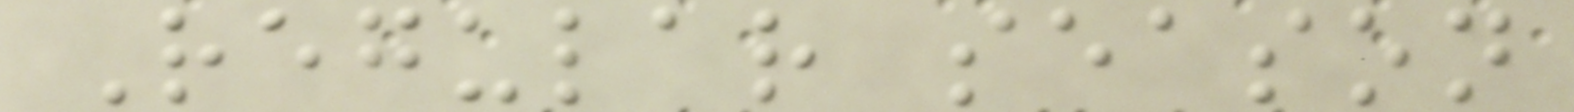Regular season
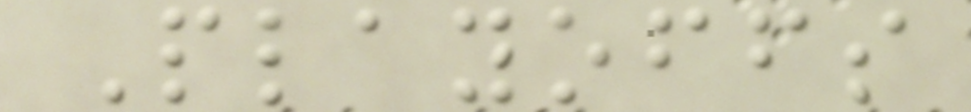Playoffs
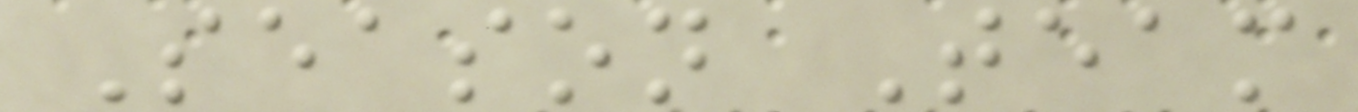Season Team
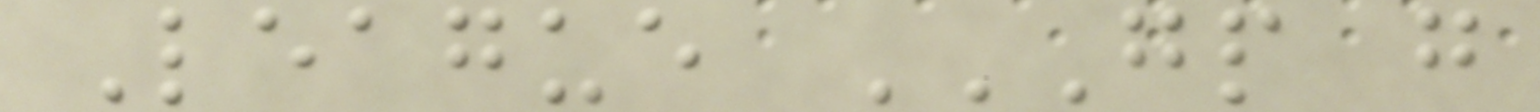League GP G
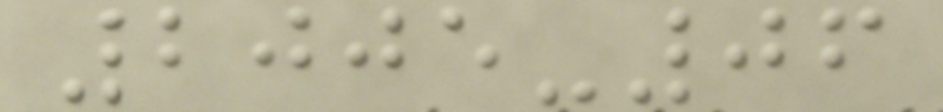2005-06
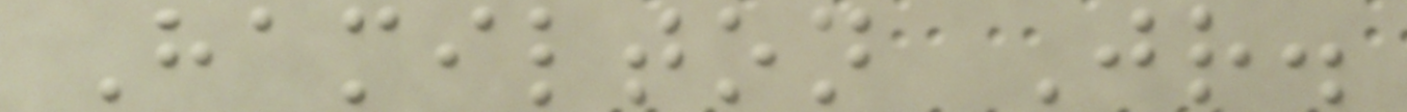Hamilton Jr.
